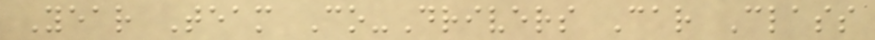Year Team Co-Drivers Car Class
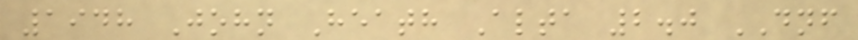1948 John Heath Alta 2.0 DNF
